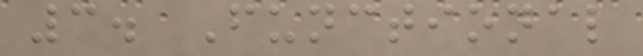3. Functional
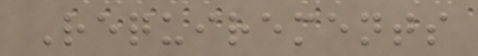Requirements
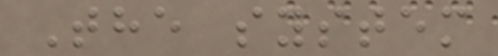The system
